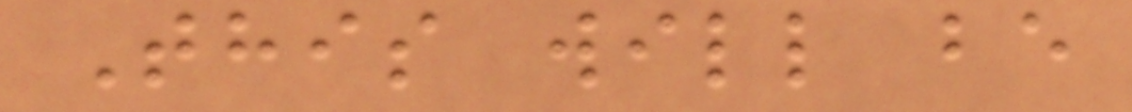This will be
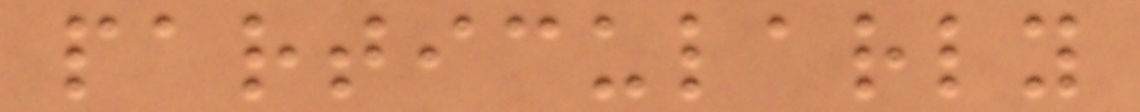particularly
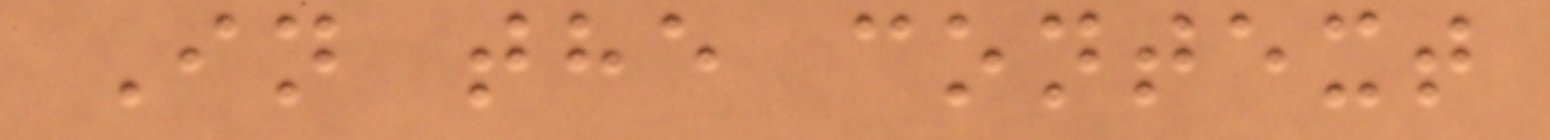In the context
